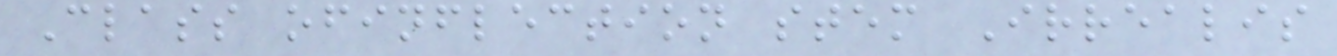Class ofinflection stem Irrealis
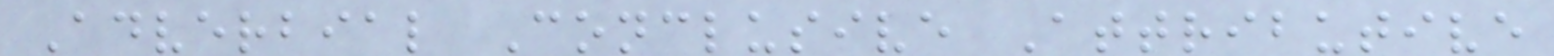Adverbial Conclusive Attributive
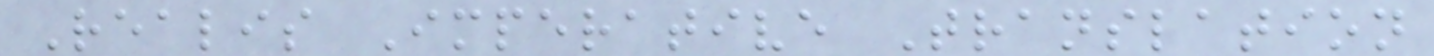Realis Imperative Translation
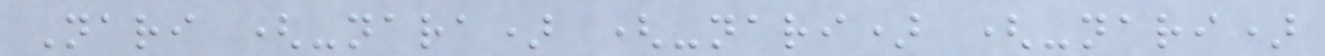Nari (-nara) (-nari) (-nari)
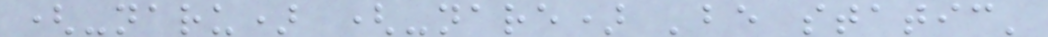(-naru) (-nare) 'be static'
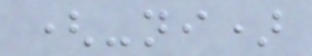(-ni)
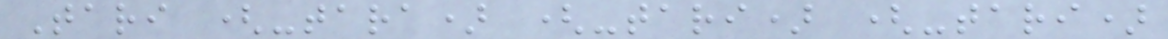Tari (-tara) (-tari) (-tari)
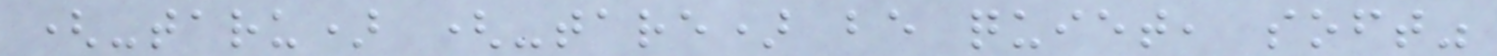(-taru) (-tare) be quiet, soft"
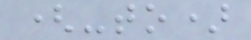(-to)
